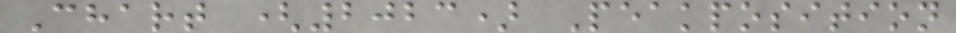Chart (2023) Peakposition
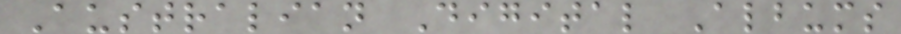Australian Digital Albums
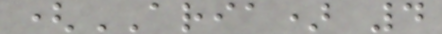(ARIA) 4
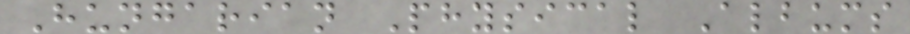Hungarian Physical Albums
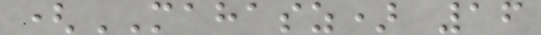(MAHASZ) 16
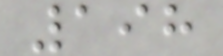198
